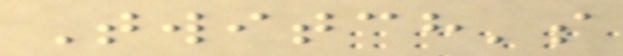Twitch's
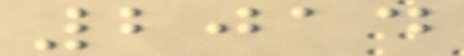2014
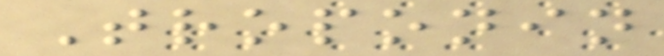Troponin
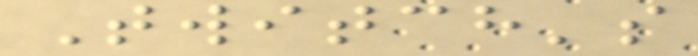Twitch's
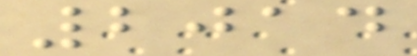2014
